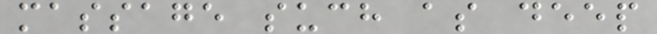massage such as deep
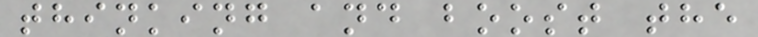thinking and boost the
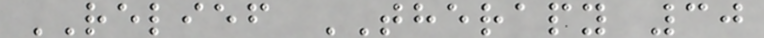RELIEF THERAPY 30
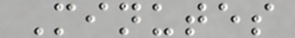Minutes
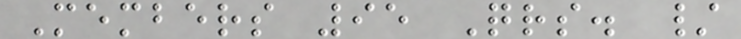Members 95 Qrs. /
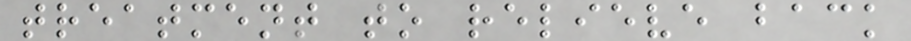treatment to relieve back
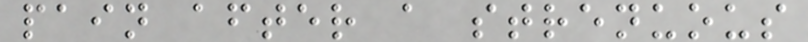pain after a strenuous
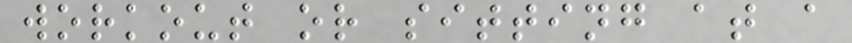workout or sitting at a
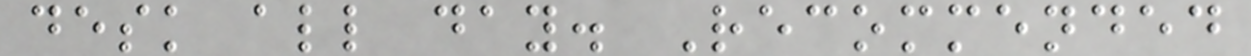desk all day. Recommended
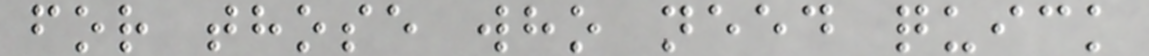for those who need quick
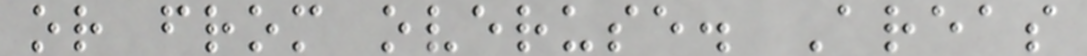or from overuse. Areas
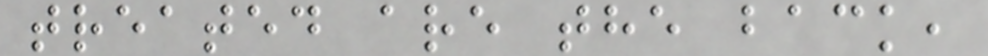treated are the back,
